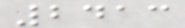2413
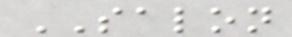SALON
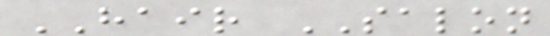HAIR SALON
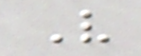V
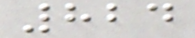824
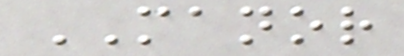MANOR
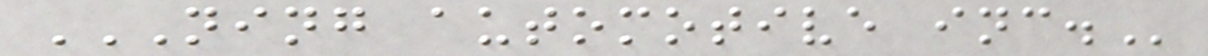NING AUTOMOTIVE INC.
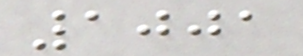1001
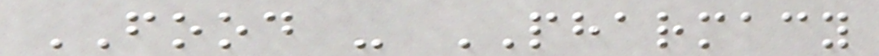FOOD - PHARMACY
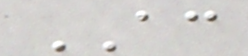AC
